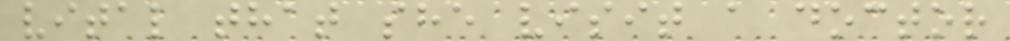vital that she visit a doctor
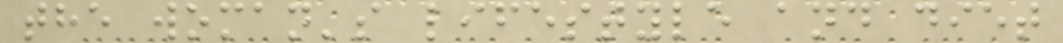the woman's lifestyle and diet
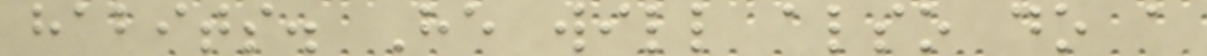habits. He will also do a
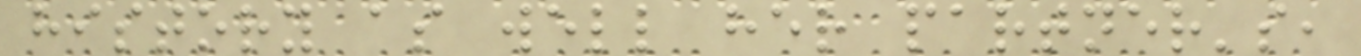history as well her partner's,
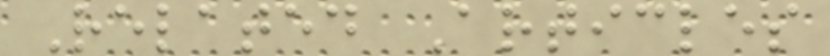Related Articles
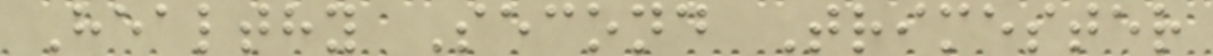Healthy Second Trimester
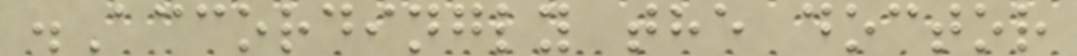.Accordingly the doctor
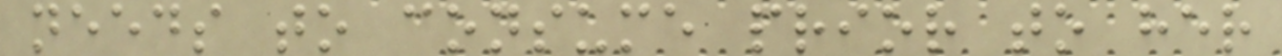needs to consume prior to her
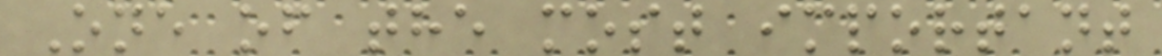One of the most important
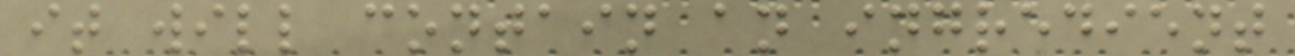it will contain an ingredient
